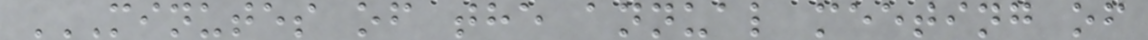MINUTES OF THE ANNUAL MEETING OF
